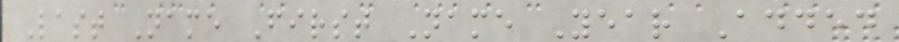Last Name First Name Year Added
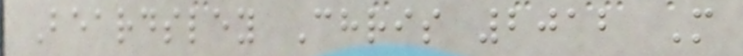Beardsley Chris 2012 M
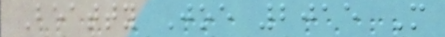Beatty Joe 2015 M
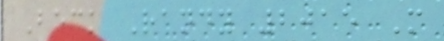Beck Randy 2015 M
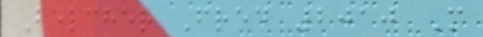Belcher Fred 2010 M
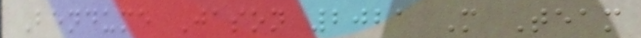Bendume Jason 2021 M Team
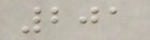201
